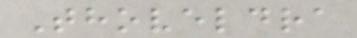Thoveldra
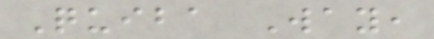Quiba Way,
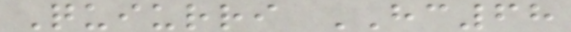Quiurri HC68
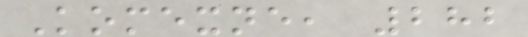Komexne, 282
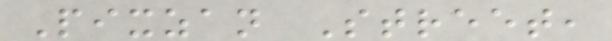Pixzan Street,
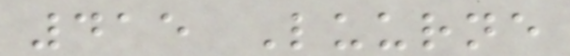415 Luurne
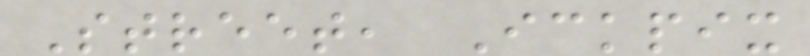Street, Ickpix
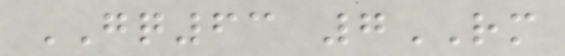GQ63 7RM
